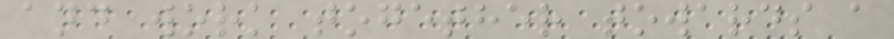and work together towards a
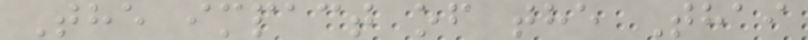The impact of the Thai
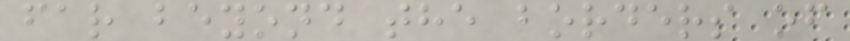far beyond the borders of
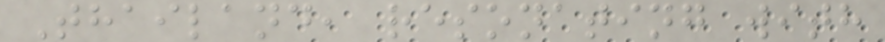Thailand, resonating with
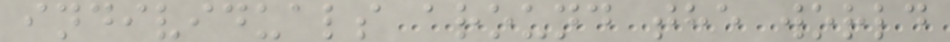individuals around the world
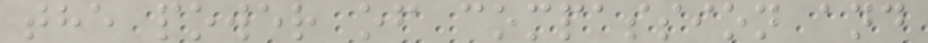the power of compassion and
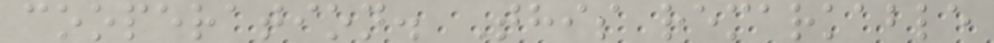cooperation. This remarkable
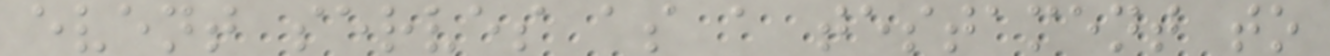event serves as a testament to
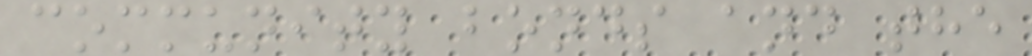community bonds and the
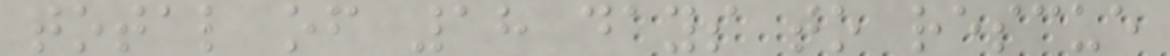total of 18 days to rescue
